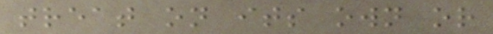treat on its own or
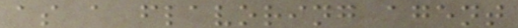as a flavoring agent
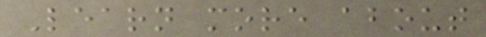Learn more about
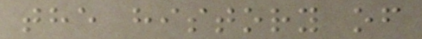the history of
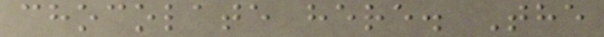chocolate here. The
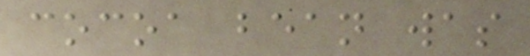cocoa bean was
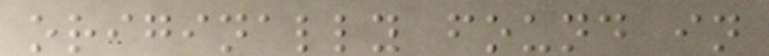originally found in
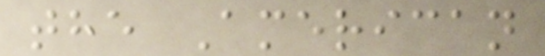the American
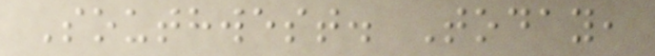Southwest. Today,
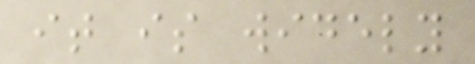it is widely
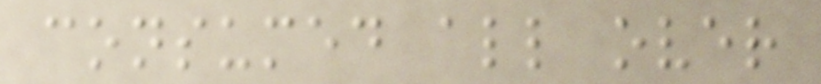consumed all over
